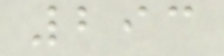293
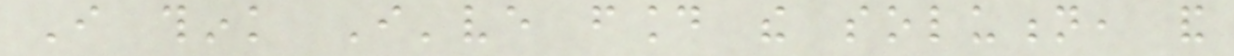I think I've found the solution, and
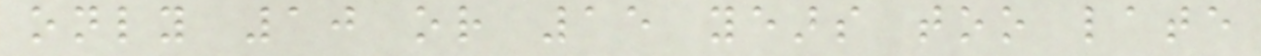only 10 or 15 years too late
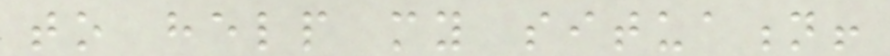to help my situation!
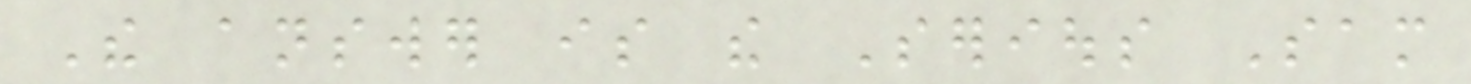The answer is the Serious Sam
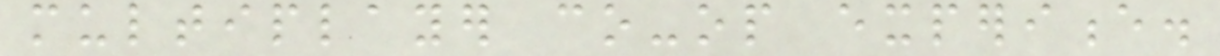multiplayer co-op experience.
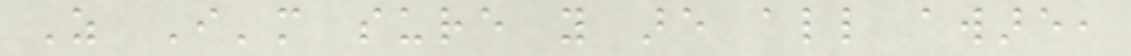As I'm sure you are all aware,
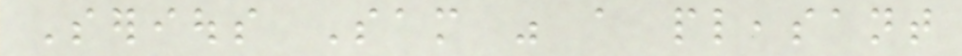Serious Sam was a pleasant
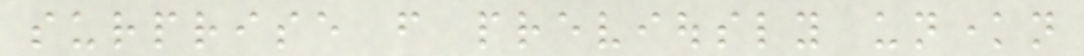surprise from previously unknown
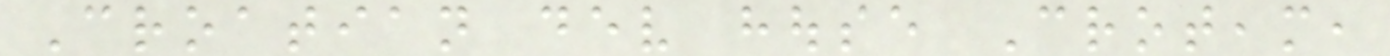Croatian dev house Croteam,
